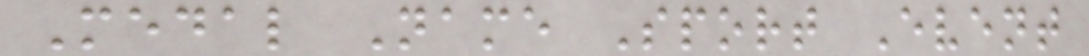Medal Name Sport Event
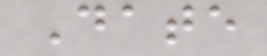Date
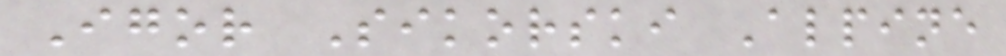Igor Sikorski Alpine
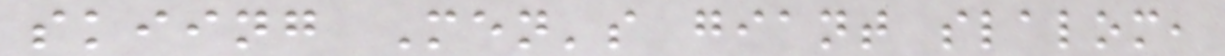skiing Men's giant slalom,
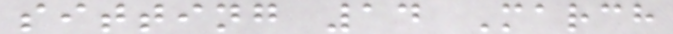sitting 14 March
